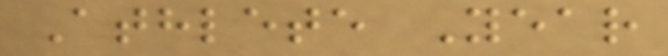Athlete Year
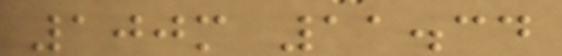100m 11.34
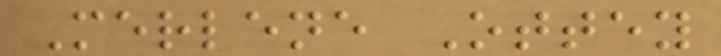Merlene Ottey
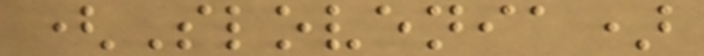(Slovenia)
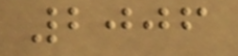2006
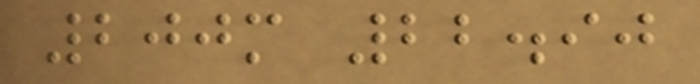200m 22.90
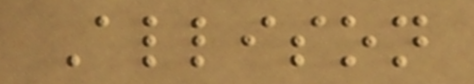Allison
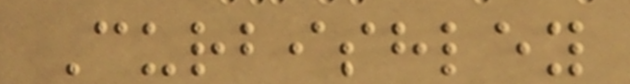Curbishley
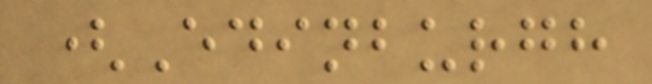(Edinburgh
